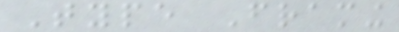Type Framing
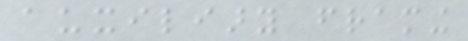auxiliary framing
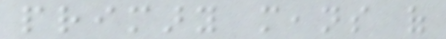primary means of
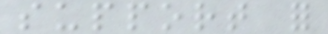support for
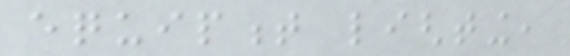equipment lighting,
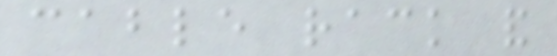cable rack and
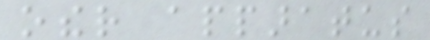other apparatus
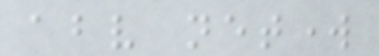above network
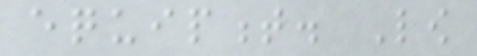equipment. Low
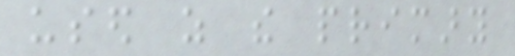used as the primary
